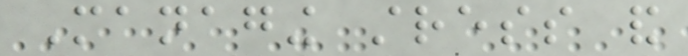Managing stress and
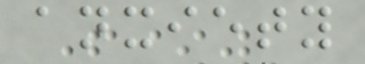anxiety
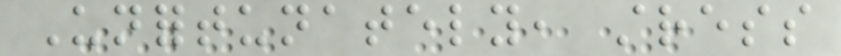Unfortunately, stress
